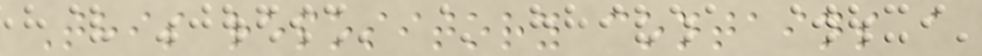This repository contains a
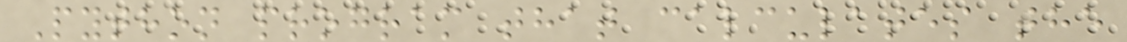Python program that calculates the
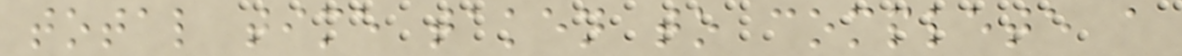total time taken to complete a
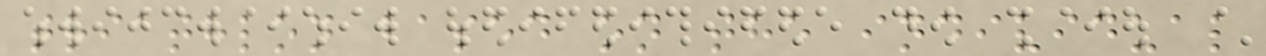triathlon based on the individual
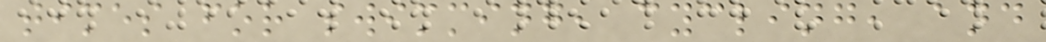times for swimming, cycling, and
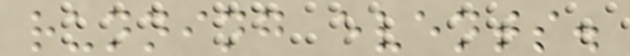running events.
